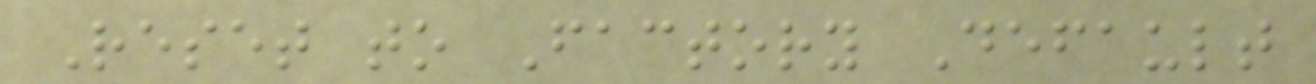Reset to Factory Default
